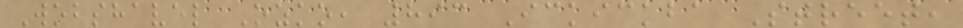Wobshavel Ozko, 893 Ickickba Street,
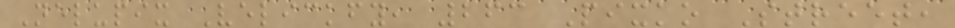Nelupix Velickfy, 263 Pixko Street,
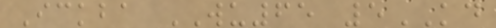Ickba WU65 5KD
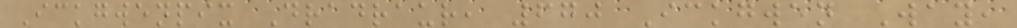Ickgwenpix Dradraur, 670 Ickgwen Way,
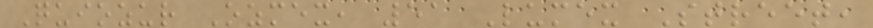Quiozur Ozmex, 51 Lumex Street,
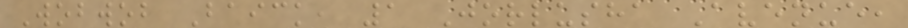Wobwob Baick, 1 Jorlusha Avenue,
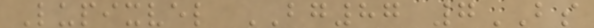Lupixvel BG87 7BS
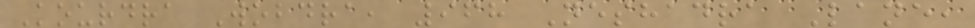Kourdra Wobdra, 968 Neshadra Lane,
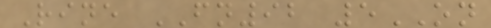Rine FN92 5ON
